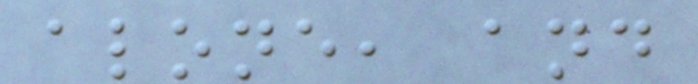alone, and
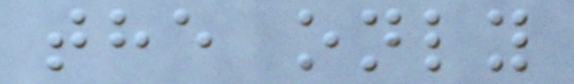the only
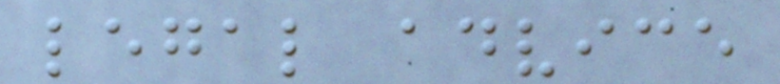legal advice
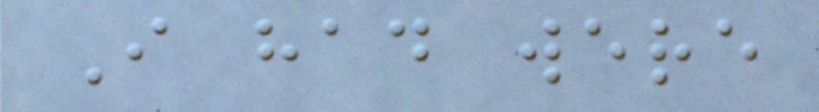I had were
